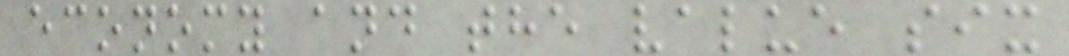economy and the value six
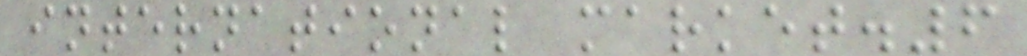international market.6
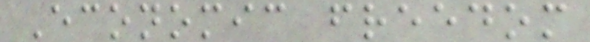Economic freedom
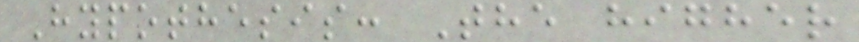Hypothesis: The higher
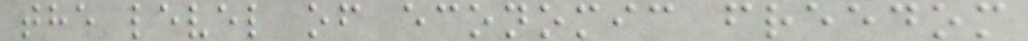the level of economic freedom
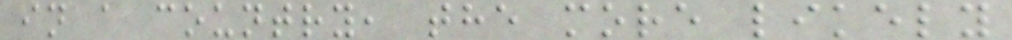in a country, the more likely
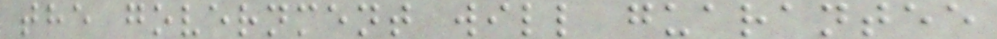the government will guarantee
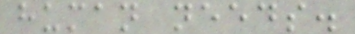human needs.
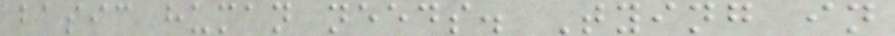basic human needs. Tying in
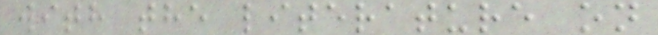with the literature on
